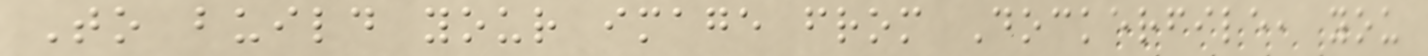To build your image from Dockerfile, you
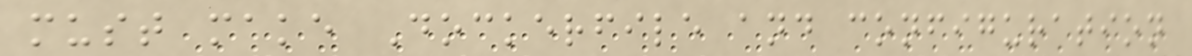must make Dockerfile and configuration
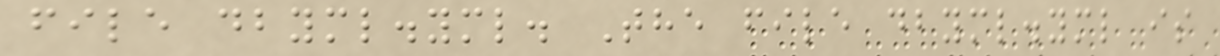file dbyml.yml. The file dbyml.yml is
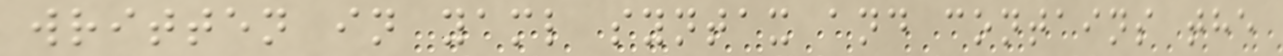written in yaml syntax and contains the
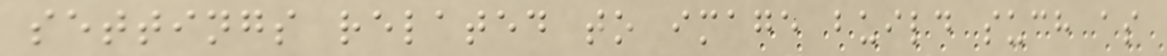settings related to image build such as
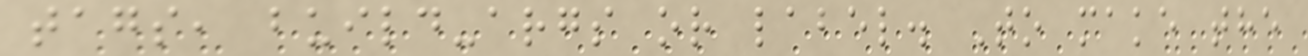tags, build-args or label. To make the
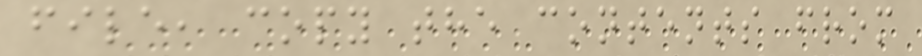file, copy the contents from
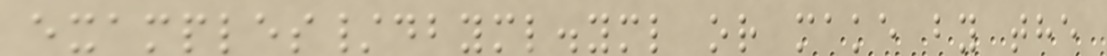examples/dbyml.yml or make by the
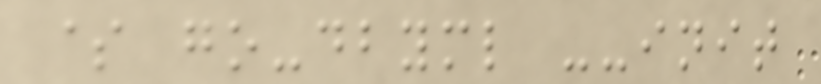$ go-dbyml --init
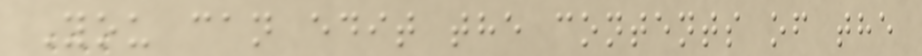You can edit the contents of the
